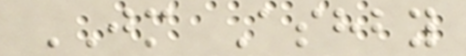JM Ashby
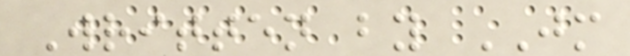Written by JM
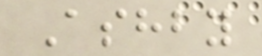Ashby
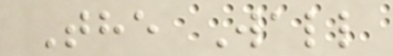The Wall
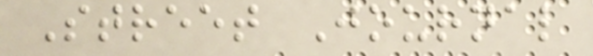Street Journal
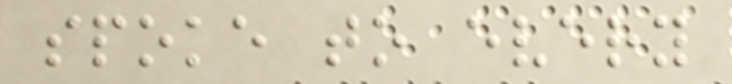spoke to every
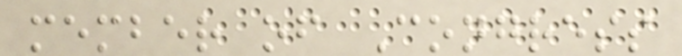member of Congress
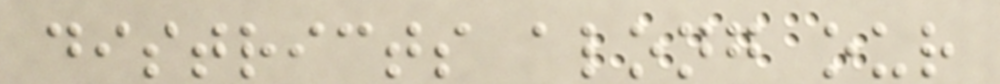districts along our
